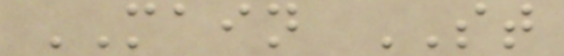MAIN ST
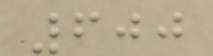600
